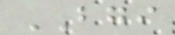BGI
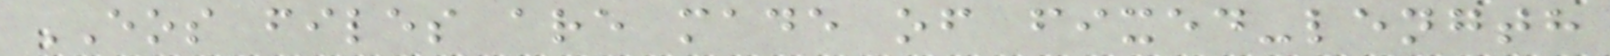EOS files are made of fixed-length
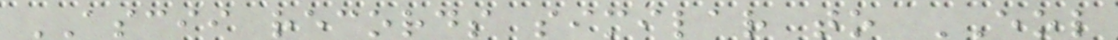ASCII records similar to EOL
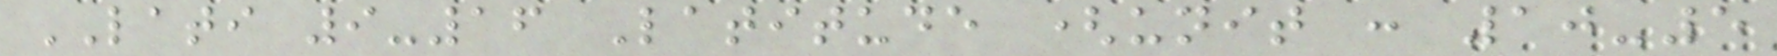LATI 9-16 Latitude (unit : 10-5
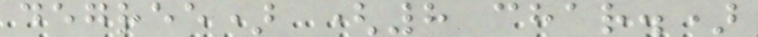degree) (8 char.)
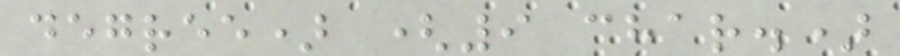degree) (9 char.)
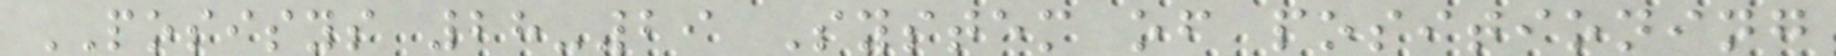POSISYS 28-29 System of positioning
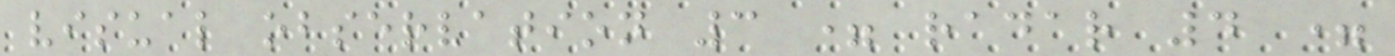visual observation 3 = radar 4 =
